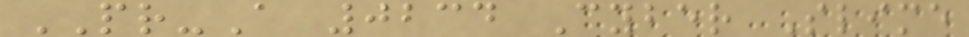PR-A 0234 Cyber Slime
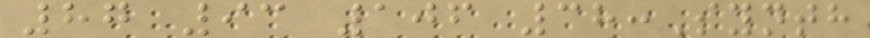87 93 106 38:Synth
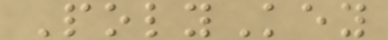PolyKey
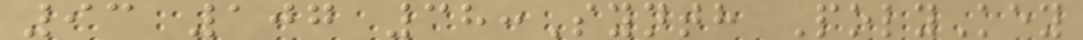93 107 38:Synth PolyKey
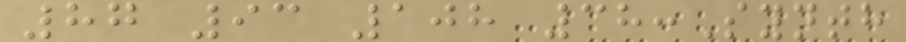87 93 108 38:Synth
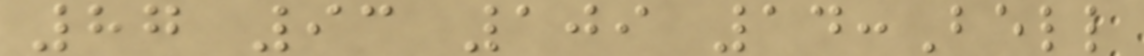87 93 109 14:Bell
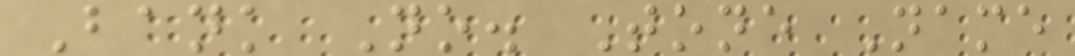Bank No. Tone Name
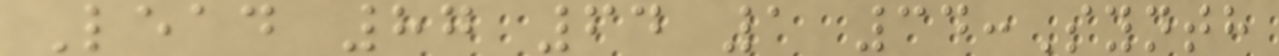Lead 87 64 1 34:Synth
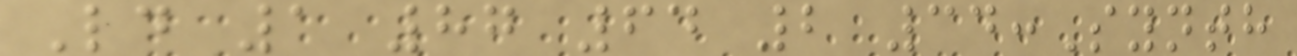Ld 1 87 64 2 34:Synth
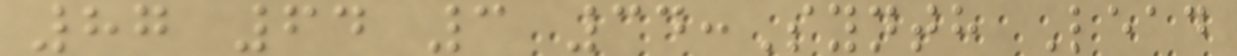87 64 3 34:Synth Lead
